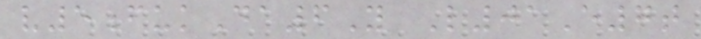v5fukDa6Y L01E7t
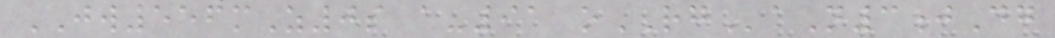JW556mZ0s a-91 oRGaN3jDg
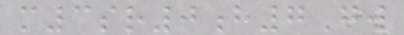m3sr0h7Gw
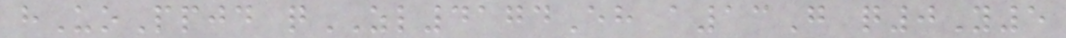hUoPpjd qZL4174Eh a13G q0Y5
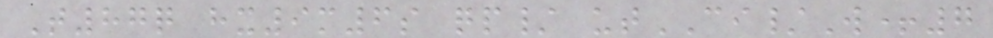T87q hx9m6s qp/ utCI/W+7
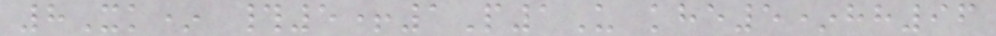8Xk* #5+1P1U khe5*hh96
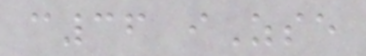c36 iZse
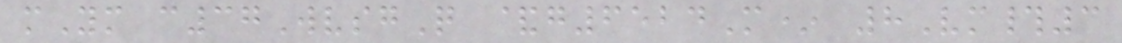mYm c37WvsgQ &g6524M* 8Vm#3
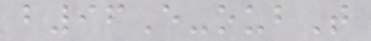b96E-oubT
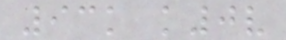93k k0v
